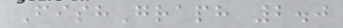FishGraph 2.0
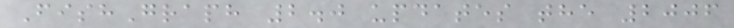FishGraph 2.0 updates the 2006
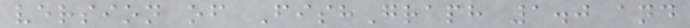version of FishGraph 1.0 and
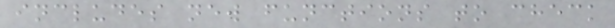includes new functions to check
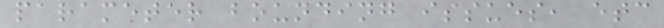parameter bounding issues, etc
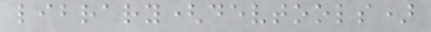library(devtools)
